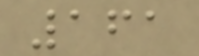161
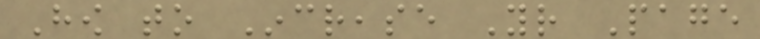How to Increase Your Page
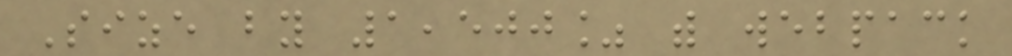Size by 1,500% with webpack
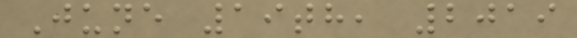June 19th, 2019
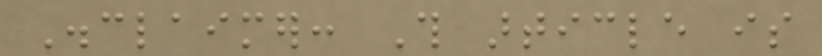Disclaimer: This article is
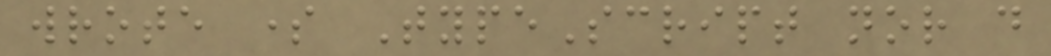wrote some TypeScript nor do
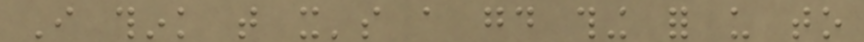I think that it's a good thing for us to
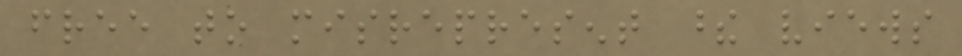free to misrepresent these views
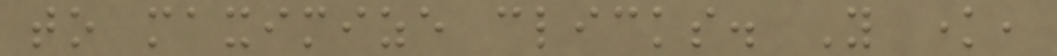to maximize clicks. You know,
